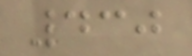430
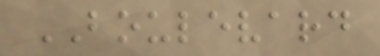BOULEVARD
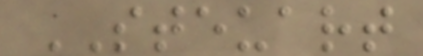STEUART
